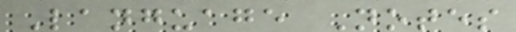Language Notes
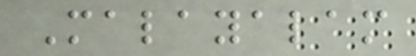Malayalam
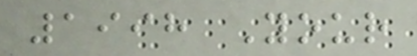1998 Your
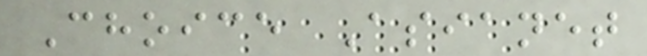Choice Asianet
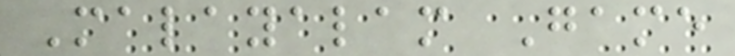Malayalam Game
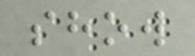show
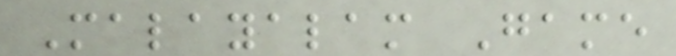Malayalam Game
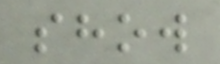show
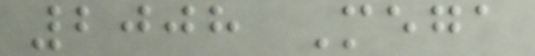2008 Mega
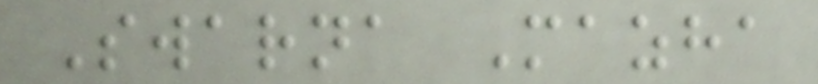Swarna Mazha
